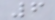6
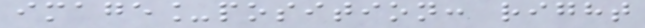image_position: right
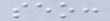seo:
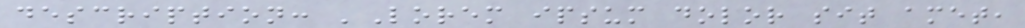description: 'Lorem ipsum dolor sit amet,
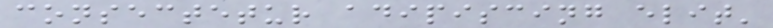consectetur adipiscing elit'
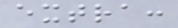extra:
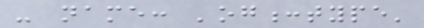- name: 'og:type'
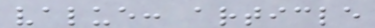value: article
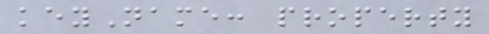keyName: property
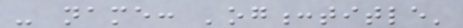- name: 'og:title'
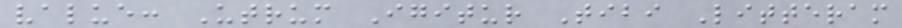value: Utrum Igitur Tibi Litteram
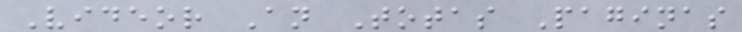Videor An Totas Paginas
